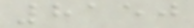8150
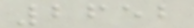2652
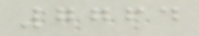7764
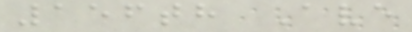156th Ave
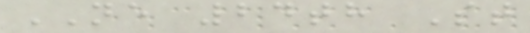NE 24th St
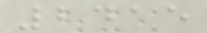2415
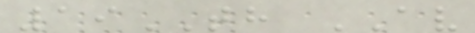19TH AV
